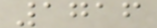1716
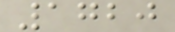1720
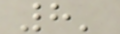8'
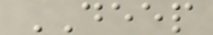DEEP
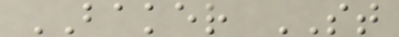BAKER ST
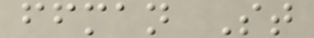ffman St
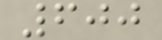600
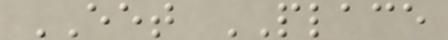EET PLACE
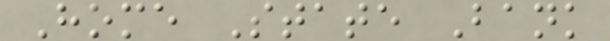Home State Bank
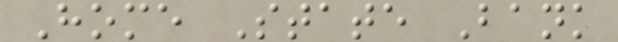Home State Bank
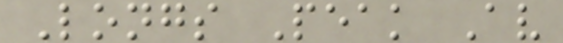Longs Peak Av
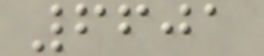6601
